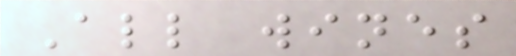All wines
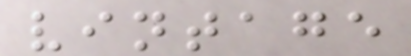vintage
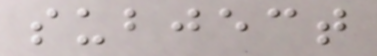subject
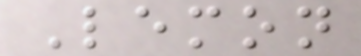Lemon
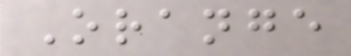Orange
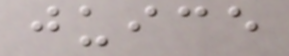juice
